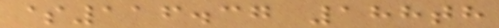$116.37 188th
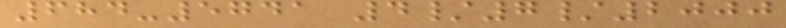684-5741 4/7/2000
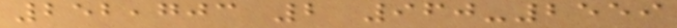252,703 2 960-2559
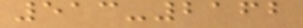513-2162
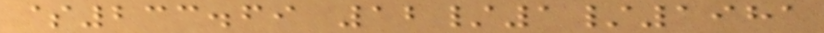$233.69 12/1/1981
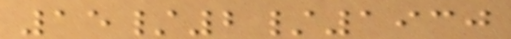15/2/1930
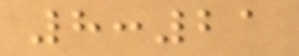8:21
